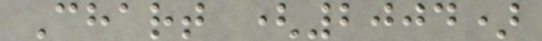Chart (2004)
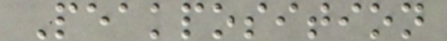Peakposition
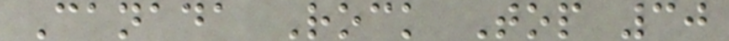Canada Rock Top 30
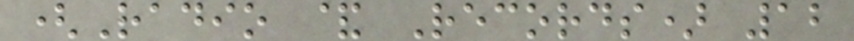(Radio & Records) 12
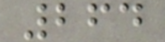264
